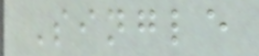Single
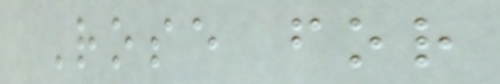Rose for
